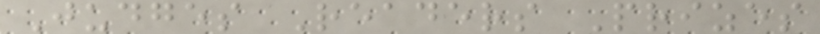Judges Readers Prizes
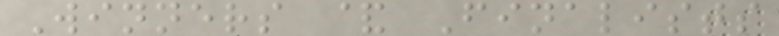Winners & Finalists
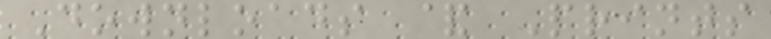Downloads & Prints
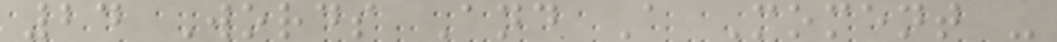24 Words And A Moment -
